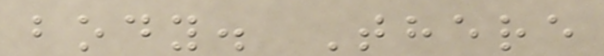body. There
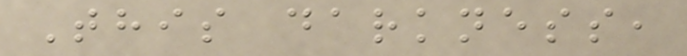This darkness,
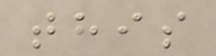this
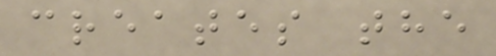creates the
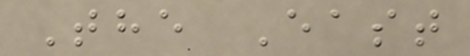The East
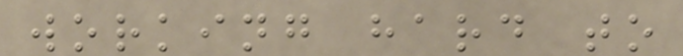working hard to
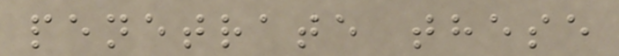penetrate these
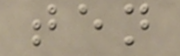ten
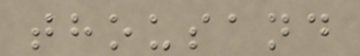thousand
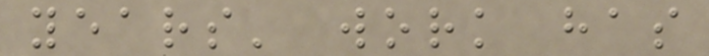years' work has
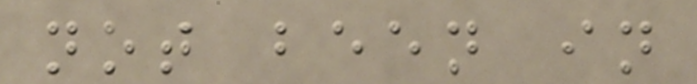not been in
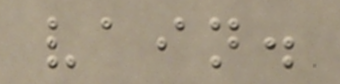vain.
